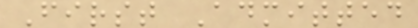First Admitted
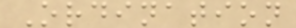Ordination
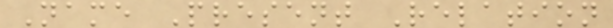Name Present Relation
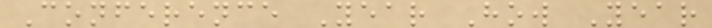Conference Year How Year
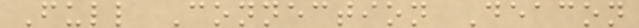Full Connection Deacon
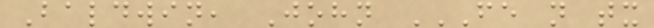Baldwin, John FE N TX
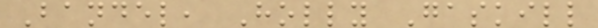Bandel, Holly Gaskill
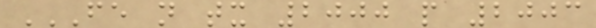FE N TX 2000 P 2003
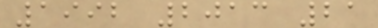1992 2013 21
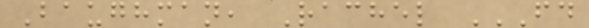Baughman, Rachel FD
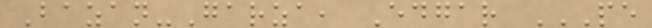Bazan-Garza, Edgar PE
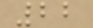22
